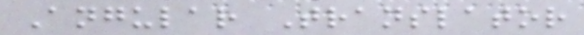Angular Translator
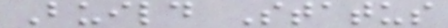Build Status
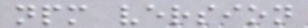npm version
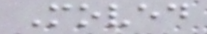Moved
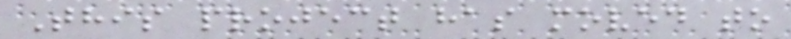This project has moved to
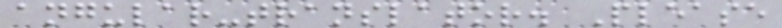angular-translator. Please
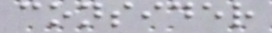consider
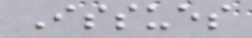Issues
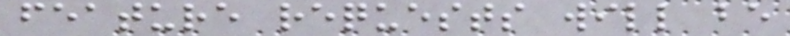feature requests will be
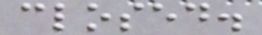closed.
